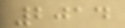2014
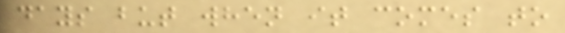days but when it comes to
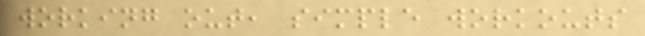working out, simple workouts
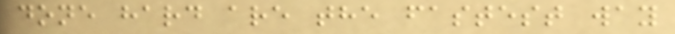done hard are the fastest way
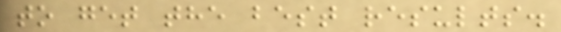to get the best results.
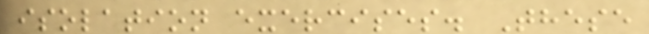isolation exercises. These
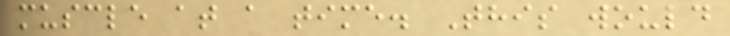muscle at a time. This would
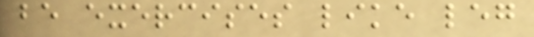be exercises like leg
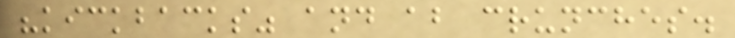"kickbacks" and ab crunches.
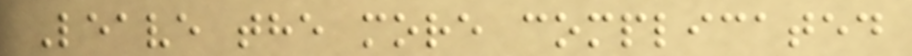Leave the more complicated
